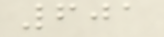601
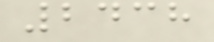2438
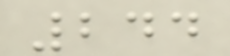244
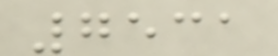7531
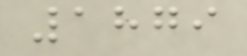1879
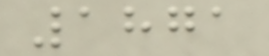1871
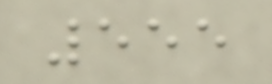555
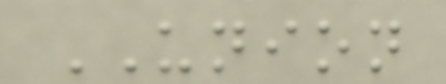UNION
